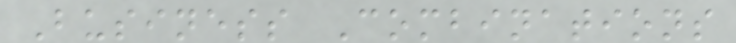Business Combinations
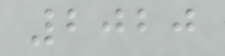2020
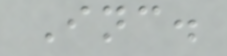Inc.
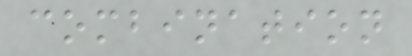combination
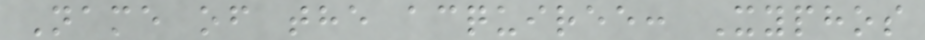Name of the acquiree: Xyphos
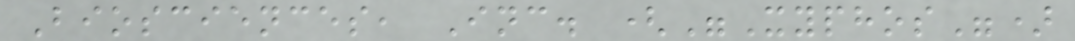Biosciences, Inc. ("Xyphos")
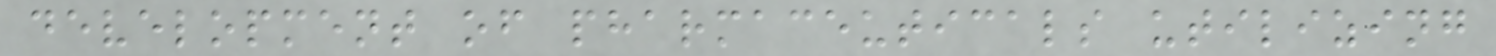development of pharmaceuticals utilizing
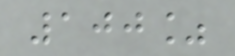100%
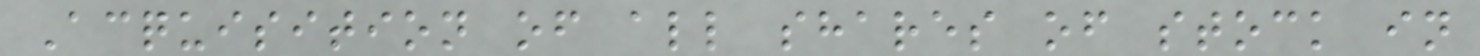Acquisition of all shares of stock in
